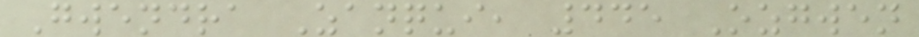Gwendra Zanqui, 445 Ozgwen
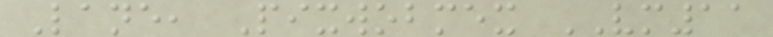Lane, Pixwobmex VM11
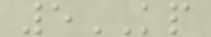5KP
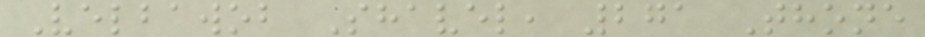Velbawob Shavel, 271 Thone
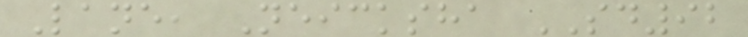Lane, Neicksha SD92
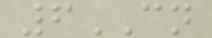6CN
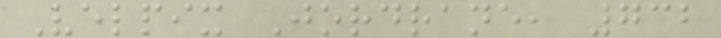Velpix Jordrane, 732
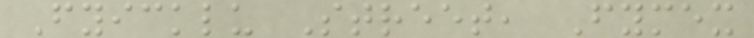Fyicklu Street, Fymex
